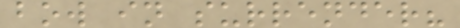bow in surrender?
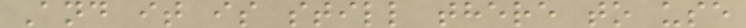And it is still there to use
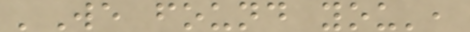'We found you',
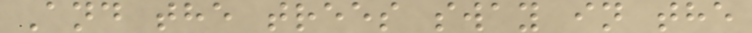And the trees sway in the
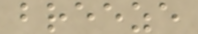breeze
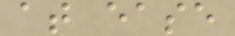at ease
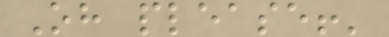Oh please!'
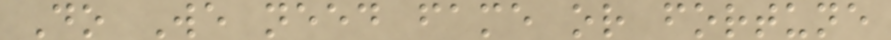Do We need fame or fortune
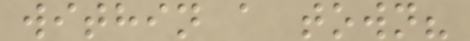within a town?
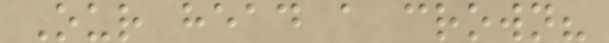Our head a crown?
